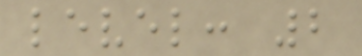level: 2
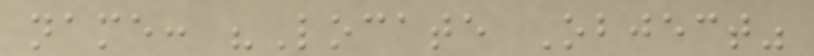name: "Locate Object"
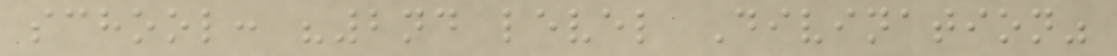school: "2nd level Divination"
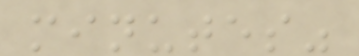minutes"
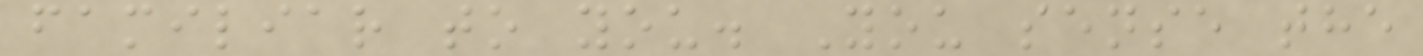familiar to you. You sense the
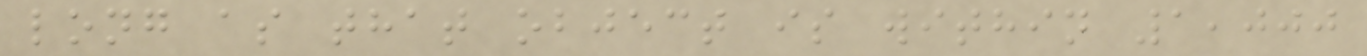long as that object is within 1,000
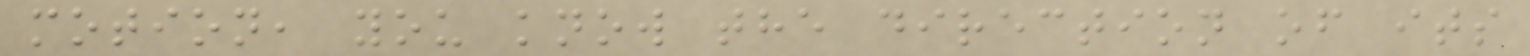motion, you know the direction of its
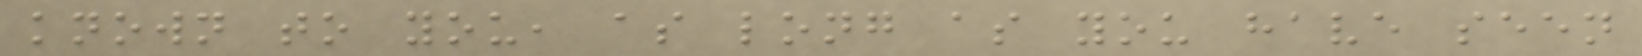known to you, as long as you have seen
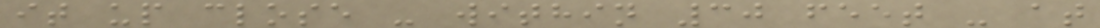it up close - within 30 feet - at
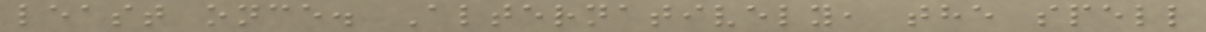least once. Alternatively, the spell
